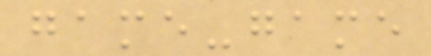game-game
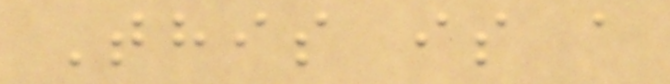This is a
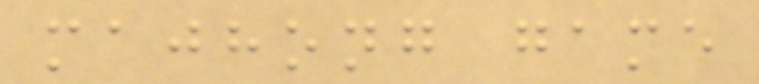majhong game
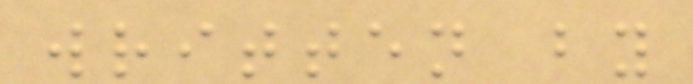written by
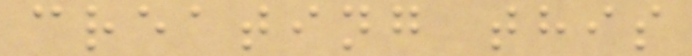creating this
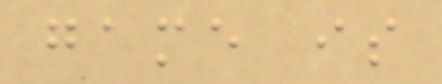game is
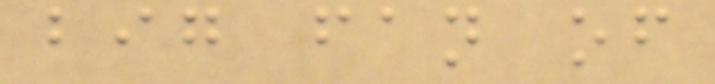big fan of
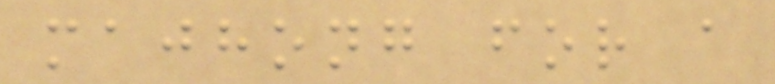majhong for a
